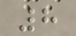8
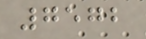7572
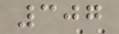307
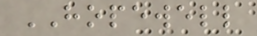HOPEWELL
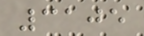3105
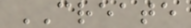CREATE
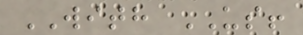WITH US!
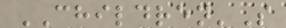CHILDREN'S
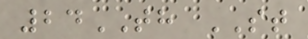24TH ST
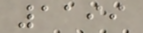1199
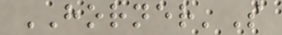HORNER'S
